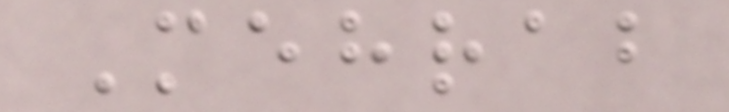Mehrab
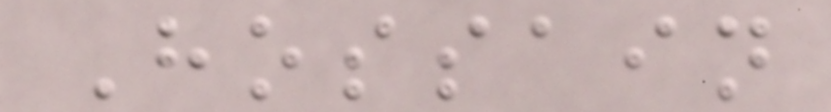Hossain
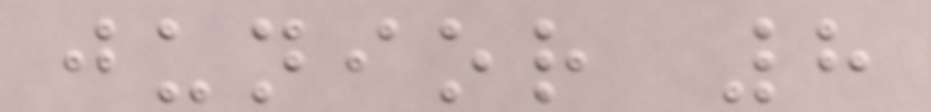junior 8
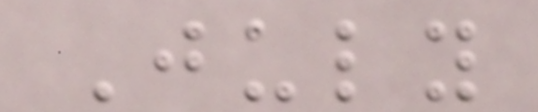July
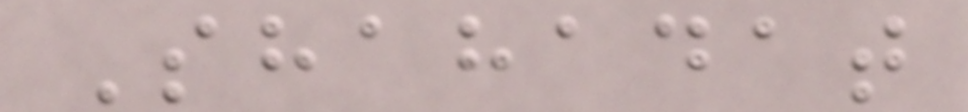Shahadat
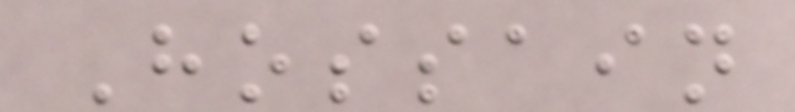Hossain
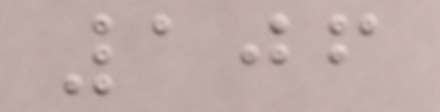106
